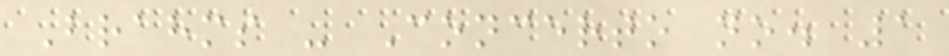Brahms - Concerto no. 1
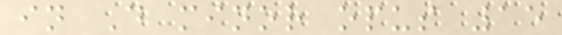in D minor opus 15
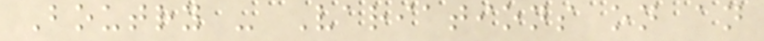Boutry - Variations on an
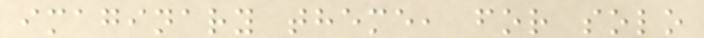imaginary theme, for solo
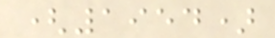(1954)
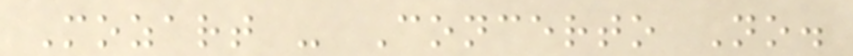Mozart - Concerto No.
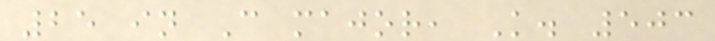25 in C major, K. 503
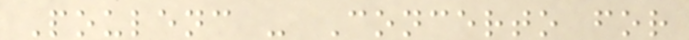Poulenc - Concerto for
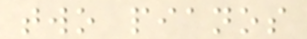two pianos
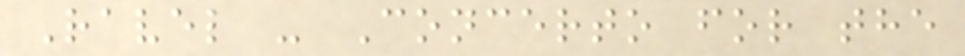Ravel - Concerto for the
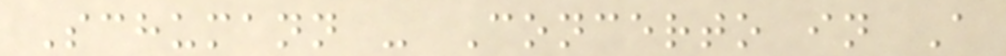Schumann - Concerto in A
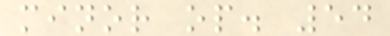minor op. 54
